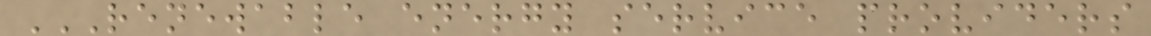RENEWABLE ENERGY SERVICE PROVIDERS
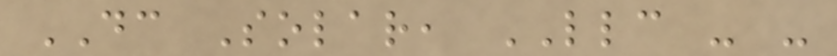DC Solar, LLC - -
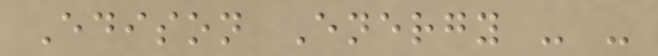Edison Energy - -
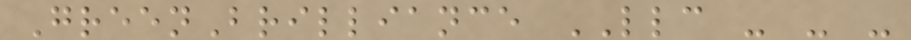GreenBrilliance LLC - - -
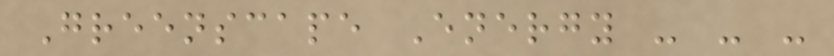Greenscape Energy - - -
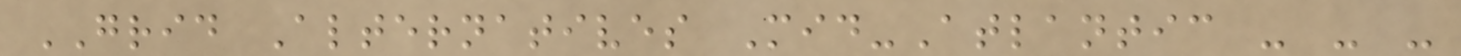GRID Alternatives Mid-Atlantic - - -
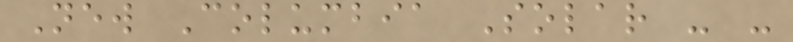New Columbia Solar - -
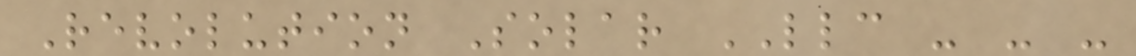Revolution Solar LLC - - -
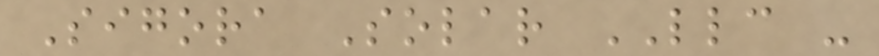Sigora Solar LLC -
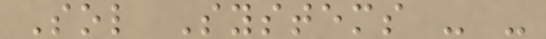Sol Systems - -
